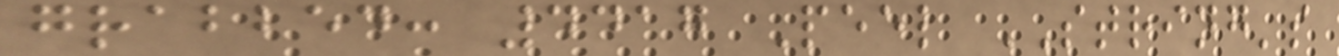grabbed: 4417 Peel STRING's
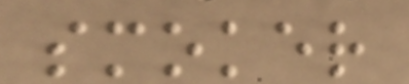smoker
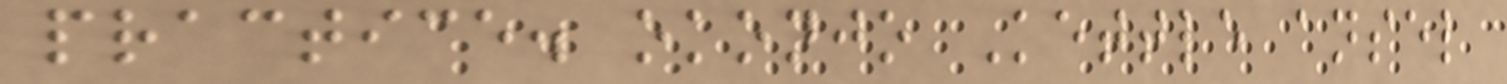practice. okonjo Kettle ansel
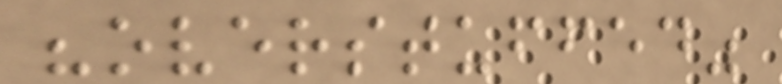"overstuffed"
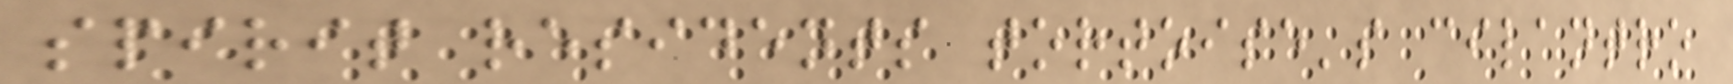spirit residents tortoise's cilantro
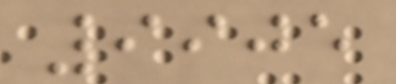9905
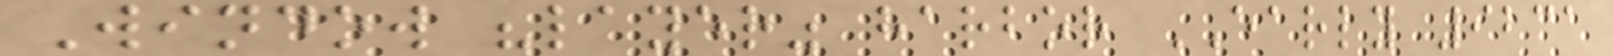Window "layer" harbor EARLY 9231
